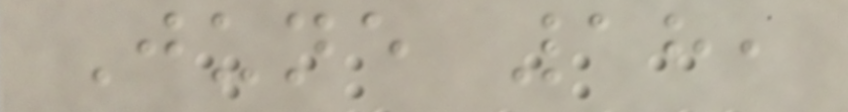June 18,
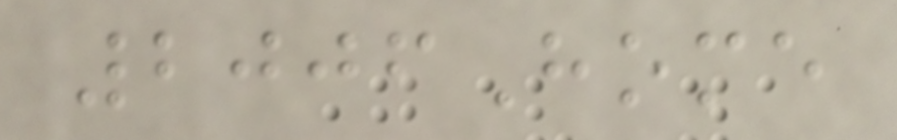2006Home
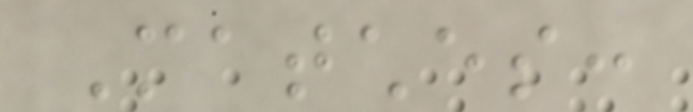Matches:
